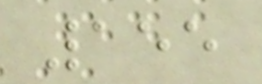155
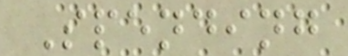Spending
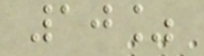10%
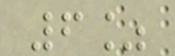6%
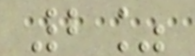2%
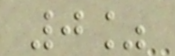0%
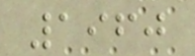1960
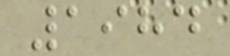1984
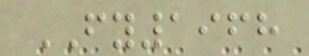FY1968
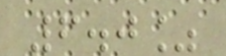6.0%
